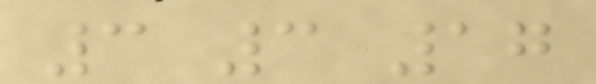3 3 17
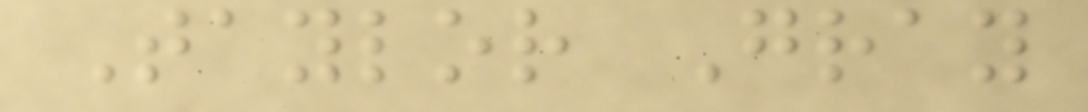Taylor Gray
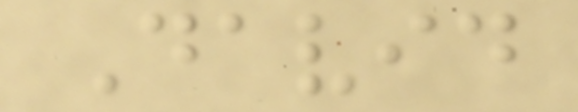David
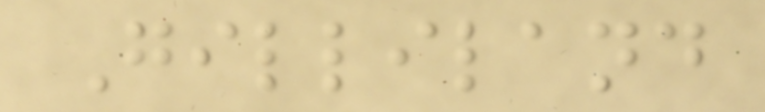Gilliland
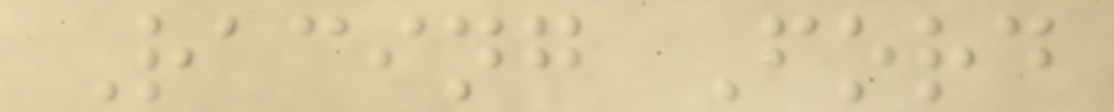Racing Ford
